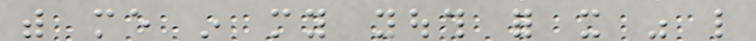with me in my youth for it was like
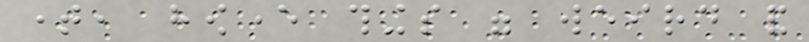time, however things were weird and
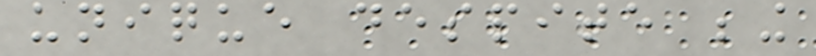unique despite being
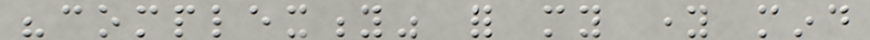"complexity" for my young mind
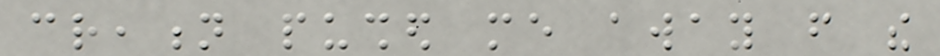creation pushed me away from the
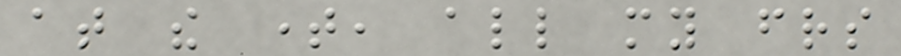at the time, all my friends
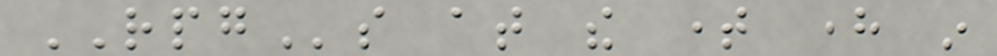RPGs at the time here in
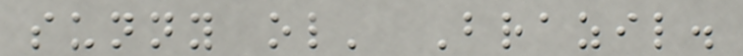sunny ol' Brazil.
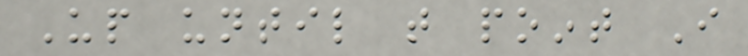Up until that point I
